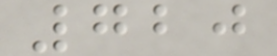720
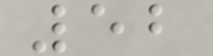52
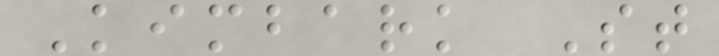Kimbark St
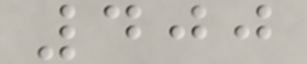400
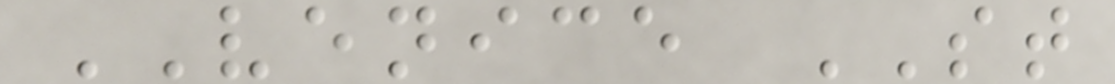VENICE ST
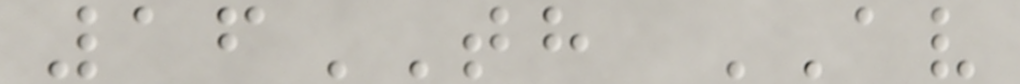16TH AV
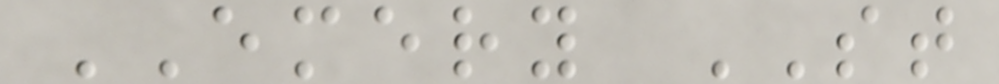EMERY ST
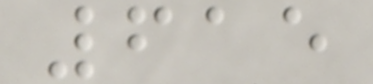615
